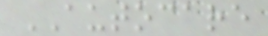AUTOCARE
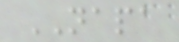NAPA
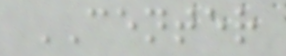CENTER
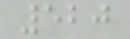520
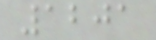1201
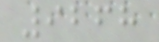9268
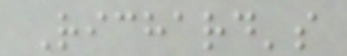Richard's
